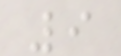9
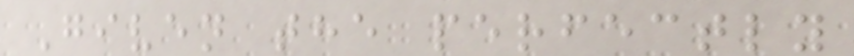Given the perfectly
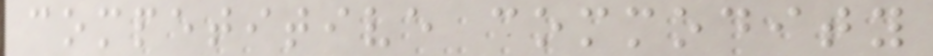competitive commodity
